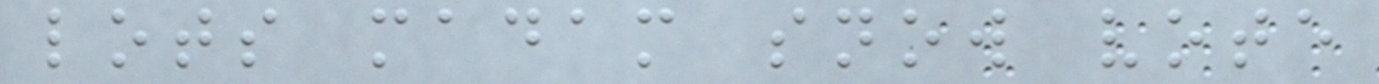lots madam snow vote
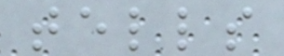tells
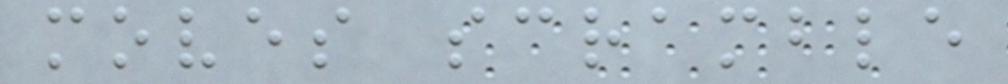moves scramble
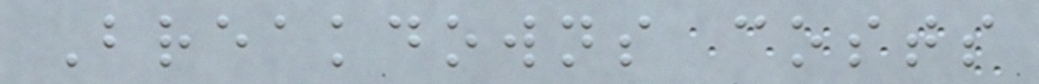Breakdowns costs
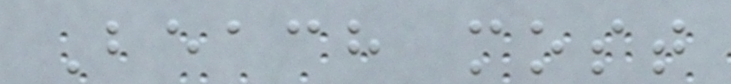Beach most
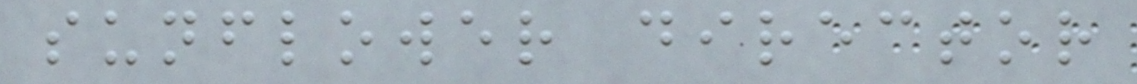sunflower director
